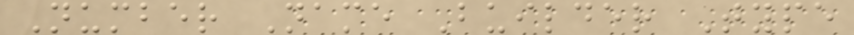Number Name Builder Type
